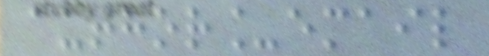author_email
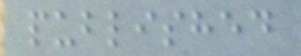published
